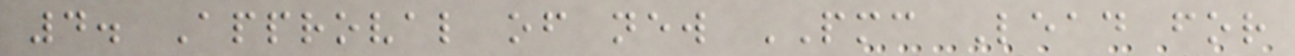4. Approval of new PMC Lead for
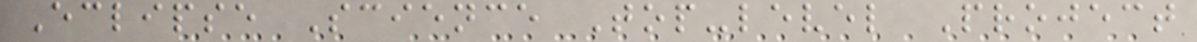Eclipse Science Top-level Project
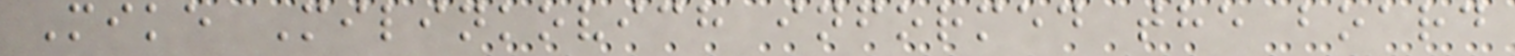Mike Milinkovich informed the board
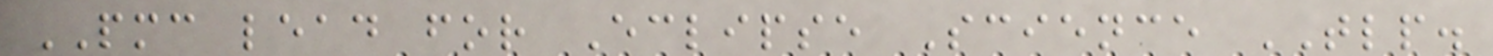PMC lead for Eclipse Science TLP.
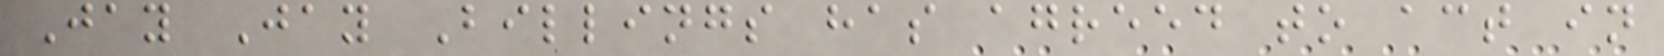Jay Jay Billings has agreed to act in
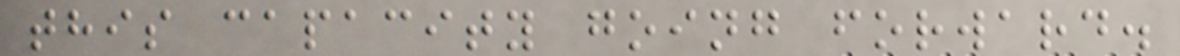this capacity going forward.
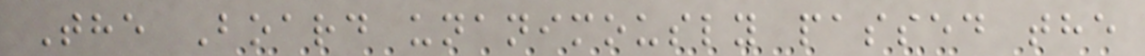The Board unanimously passed the
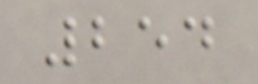254
